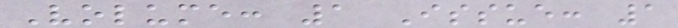Volume: 1 Issue: 1
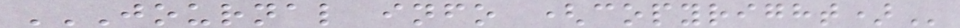JOURNAL INFO (COPYRIGHT)
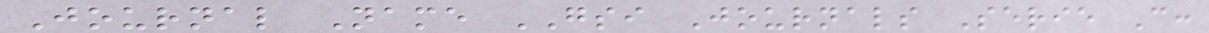Journal Name GSI Journals Serie C:
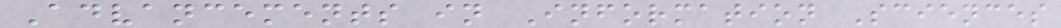Advancements in Information Sciences
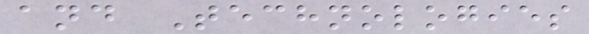and Technologies
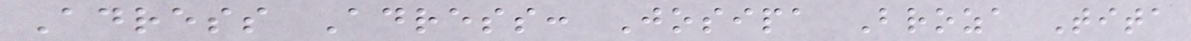Adress Adress: Josipa Broza Tita
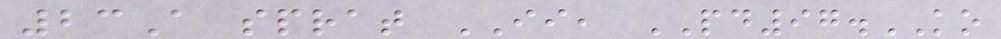23A sprat II, PD97.KO
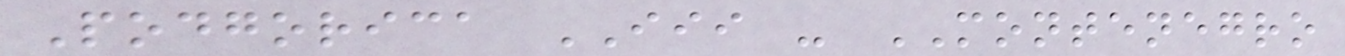Podgorica III - MONTENEGRO
